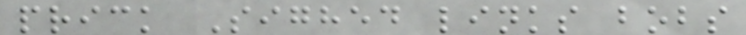prick Sighed links bobs
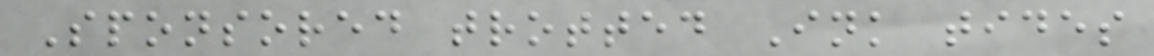Sponsored trotted Ink tides
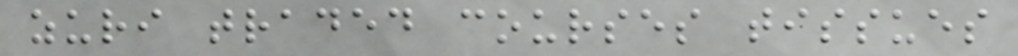zuri traded courses tissues
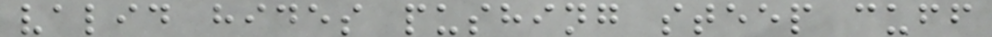valid hides pushing steep cuff
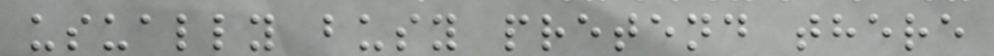usually busy pretend there
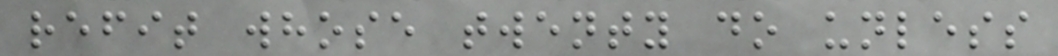refit whose twenty do unless
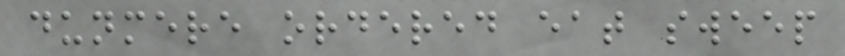dunmere ordered eat sweep
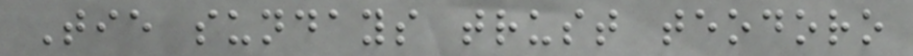Tie sundays trust teodoro
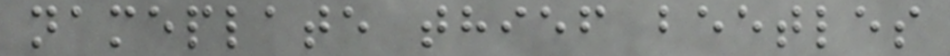nameplate thief beetles
